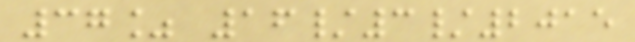37% 16/3/2015
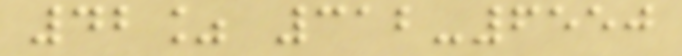42% 312-6550
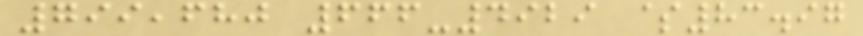799,680 666-4929 $83.97
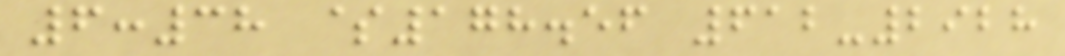6:38 $178.56 612-2928
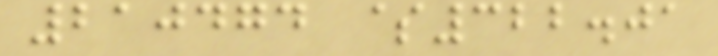210474 $322.01
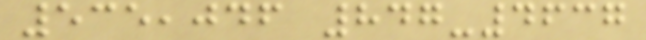535,046 847-4637
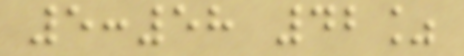5:58 42%
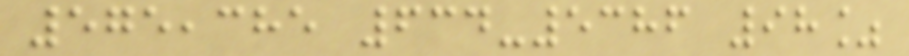575,385 634-5386 98%
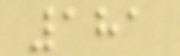181
